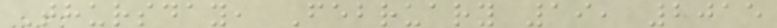Thursday, February 19, 2015
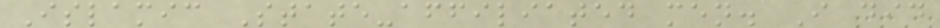Islamic State-affiliated men. I did
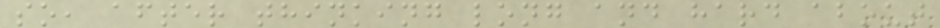so, after thinking long and hard about
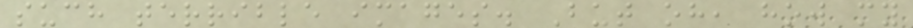such terrible images. But oh, how my
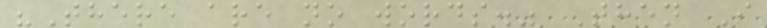"There are no words." Then I
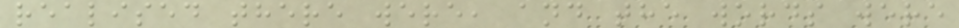realised there were, and the words were
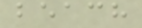beach
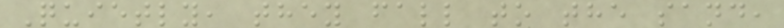Quietly, they fall to the sand,
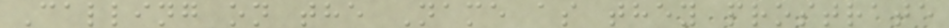Calling on the Name as they prostrate
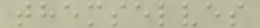themselves
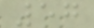57
